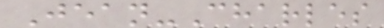Jean-Charles
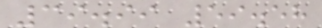39.99 59.58
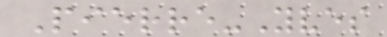Pierre-Yves
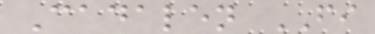Cadalen FI
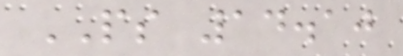PS 14.10
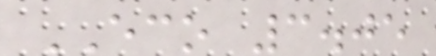ECO 3.05
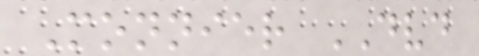Monnier DVD
